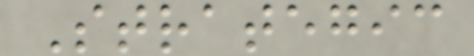Strategic
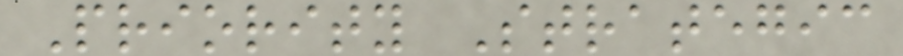Priority Strategic
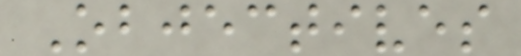Objectives
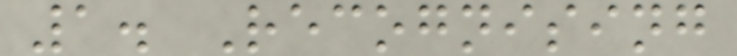1. Recognising
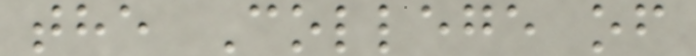the College of
